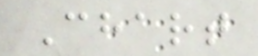Chart
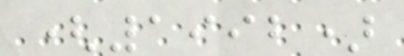(1992)
